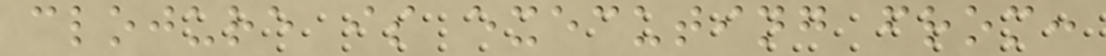clojure is executing from:
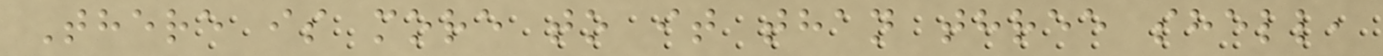There is more to it than three shell,
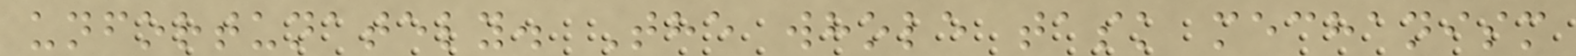unfortunately. The whole task mechanism
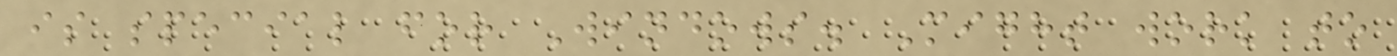is special for Windows. Might work to
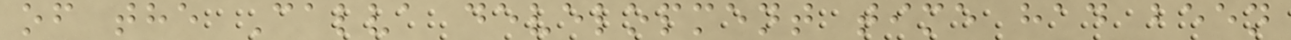of the Calva development time had been
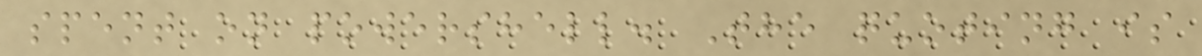spent on powershell. The quoting is
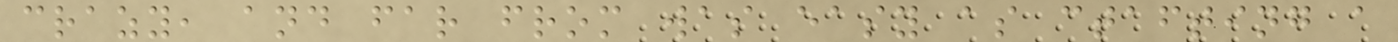crazy, and far from was easy as ctafting a
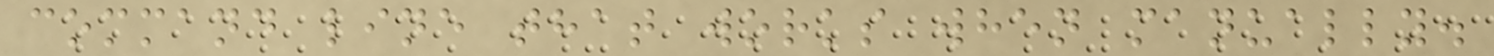command line that works when manually.
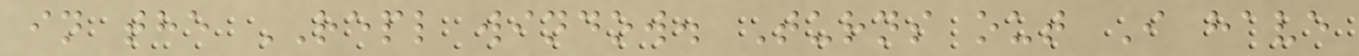in the REPL window. Turns out I have
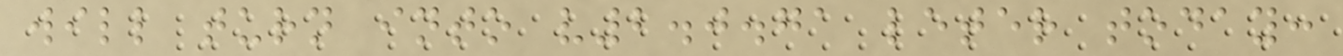will turn into v2.0.71 leter today:
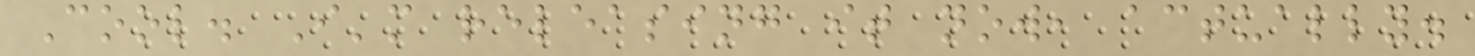Cool. I'm releasing it now, actually.
